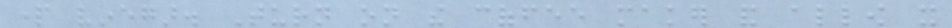part vinegar. Turn on the coffee maker and allow it
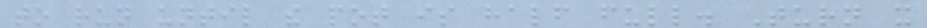to run until the pot is half full. Turn it
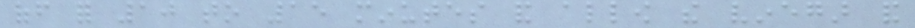off for 10 to 15 minutes and allow the vinegar and
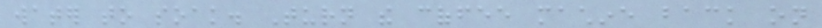water to soak. Turn the coffee machine back on
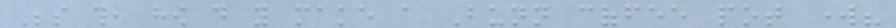Beside this, how do you make a Bunn coffee pot work?
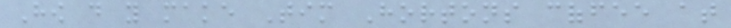How do you make Tim Hortons coffee at
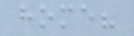home?
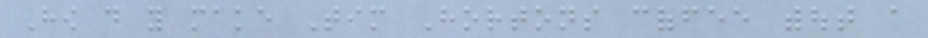How do you make Tim Hortons coffee without a
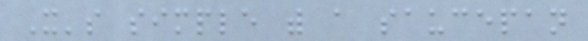It's simple with a saucepan
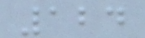124
